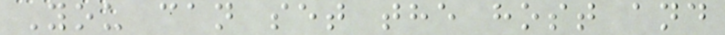You can set the host and
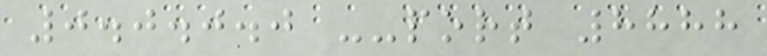0.0.0.0 --port 8888
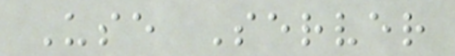Use Server
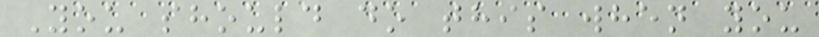You should do this when you
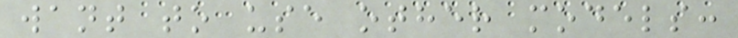want to use other models:
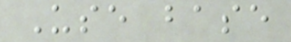Use base
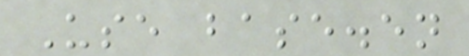Use base.en
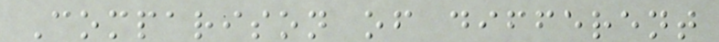Comparison of different
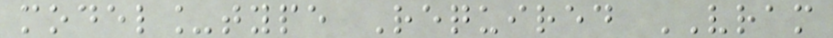model_type Required VRAM
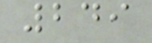249
